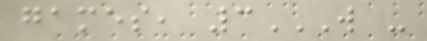games, 3W -
